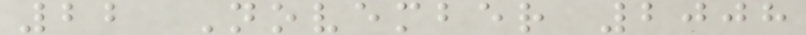22 November 2008
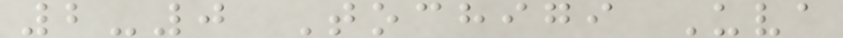2-0 Tochigi Uva
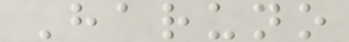Haruno
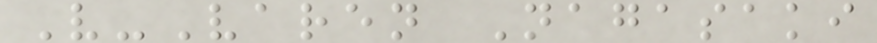V-Varen Nagasaki
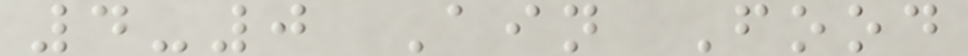4-0 Ain Food
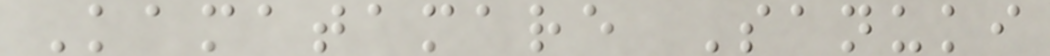Kamatamare Sanuki
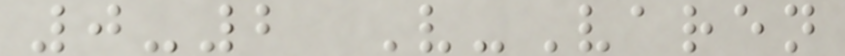0-2 V-Varen
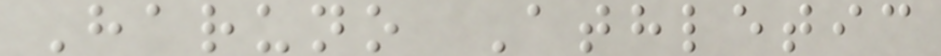Haruno Athletic
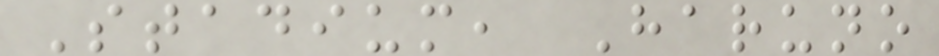Stadium, Haruno
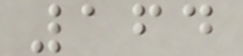164
